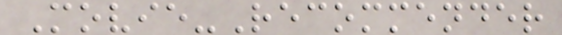Movie-Recommender
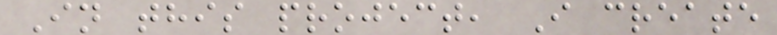In this project, I create
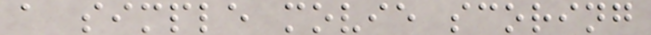a simple movie scoring
